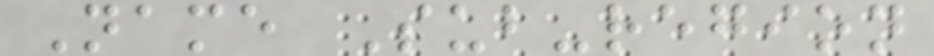Name Sub-region
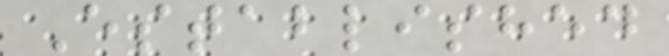Established
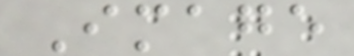Image
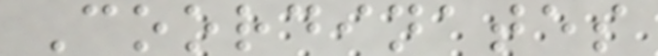Coordinates
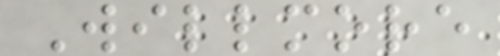Willmore
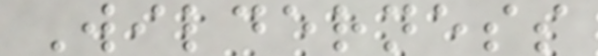Wilderness
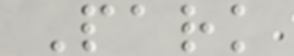Park
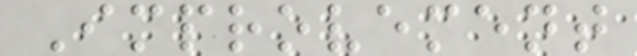Improvement
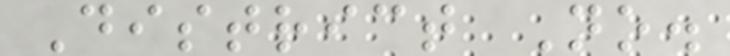District No.
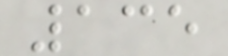135
